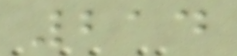214
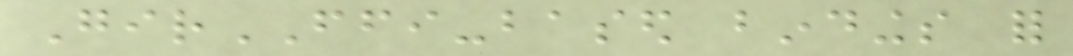GirFFI-based bindings for
